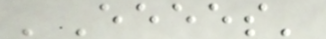'Eeees'
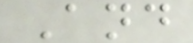And
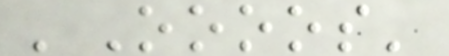'Oooos'
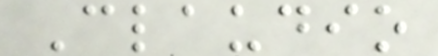Claudio
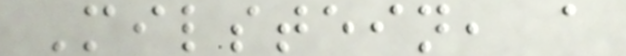Milstein, a
